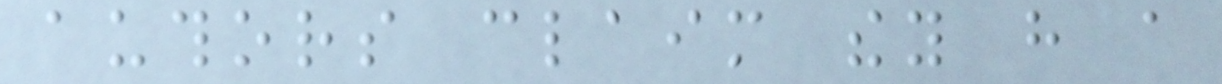authors claim they have a
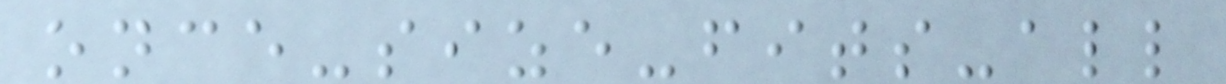once-size-fits-all
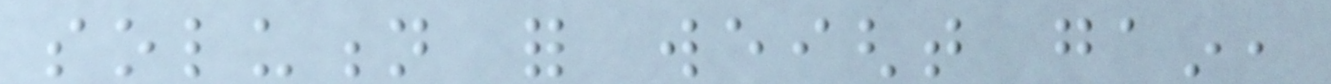solution for weight gain,
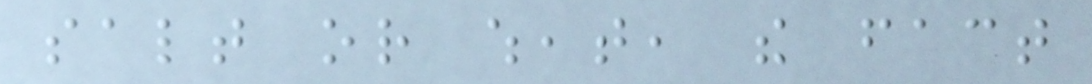salt or wheat, the fact
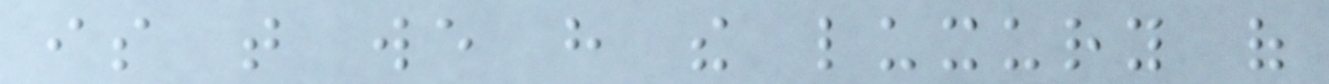is that we have the luxury of
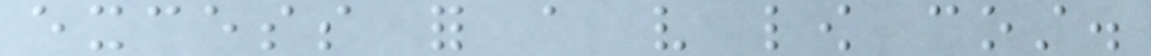excess for a very low cost.
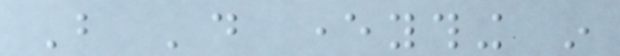But 'do everything in
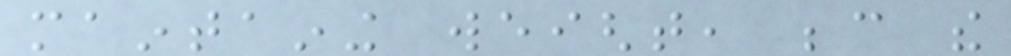maintaining weight, because the
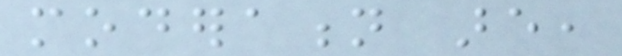moderation are,
